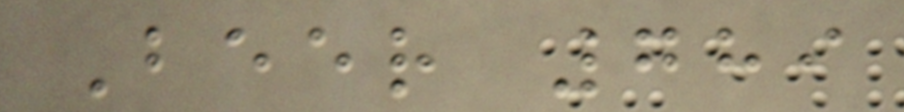Beer 789
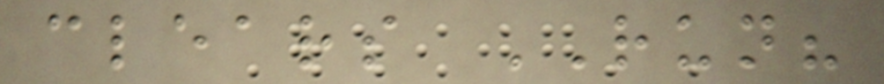clears RUN?
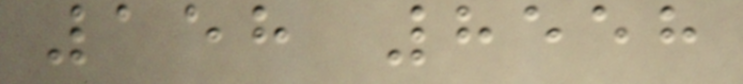158 8558
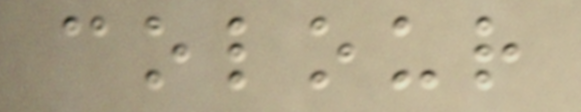colour
